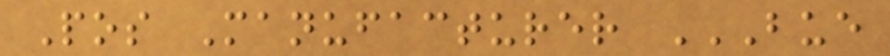Pos Manufacturer BUE
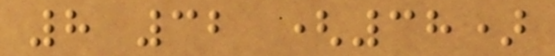8 32 (38)
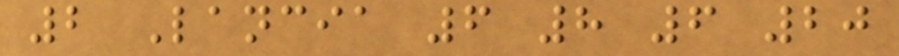2 Lancia 6 8 6 20
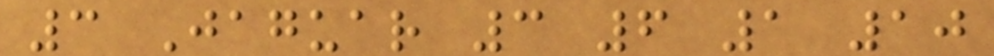3 Jaguar 3 6 1 10
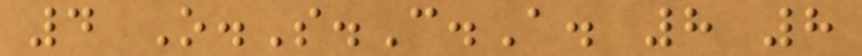4 O.S.C.A. 8 8
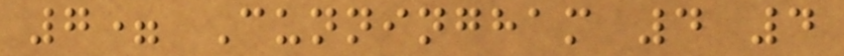7= Cunningham 4 4
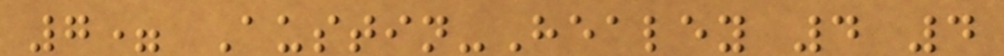7= Austin-Healey 4 4
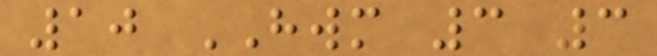10 HWM 3 3
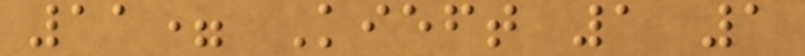11= Kieft 1 1
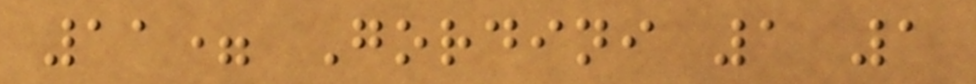11= Gordini 1 1
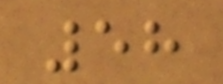58
